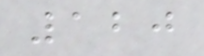120
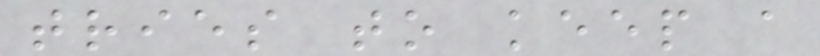tries to keep a
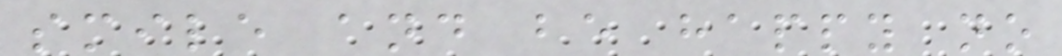smile and be happy no
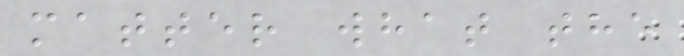matter what the
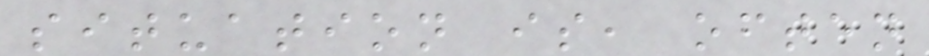situation is, often
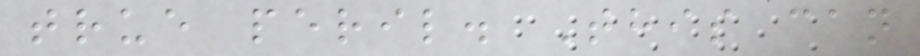true peril. This can
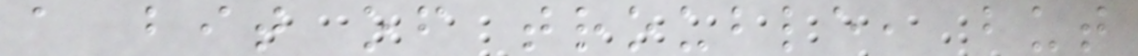a bit of trouble, but
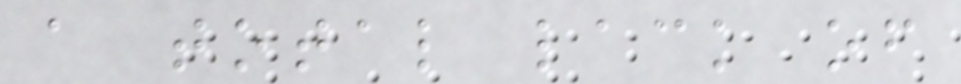a total lack of
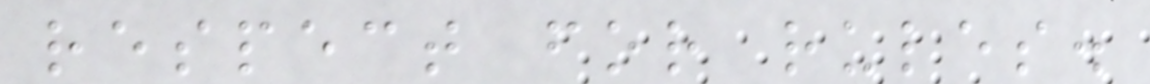respect for rules.
